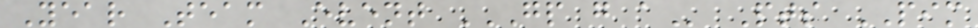Year Team Event GP G A Pts PIM
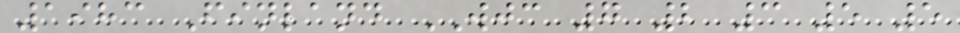1983 Finland WJC 7 2 3 5 5
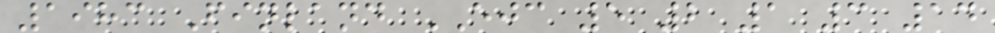1983 Finland EJC 5 2 1 3 14
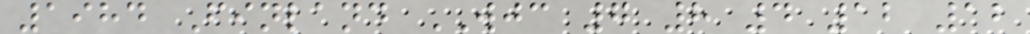1984 Finland WJC 7 8 4 12 12
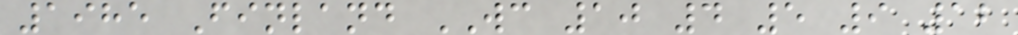1985 Finland WC 10 4 5 9 12
